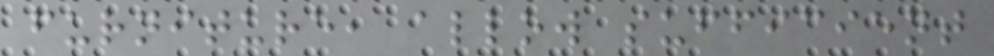furniture, allow sufficient
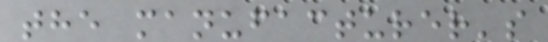the manufacturer's
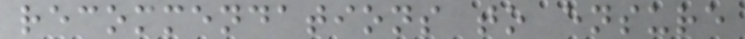recommendations to ensure
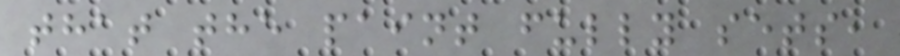that the paint fully sets,
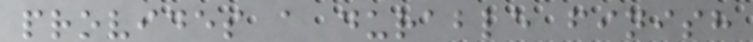provides a durable finish
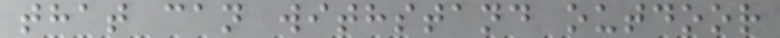that can withstand outdoor
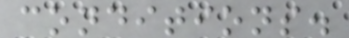conditions.
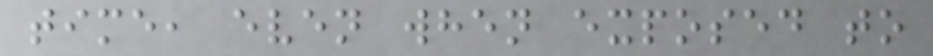time, even when exposed to
